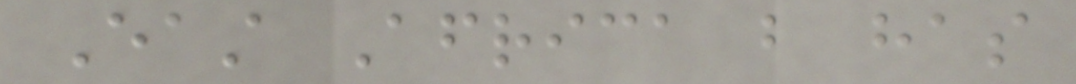East Africa but has
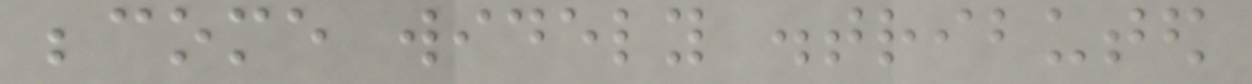become widely distributed
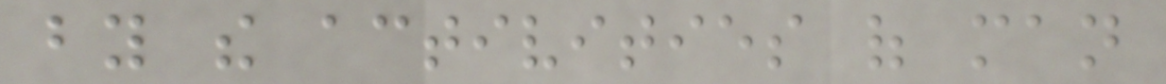by the activities of man
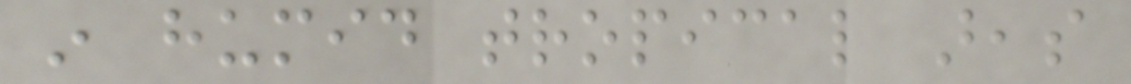in humid tropical areas
